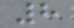8
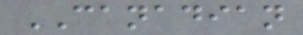CANADIAN
